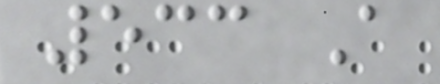533 A
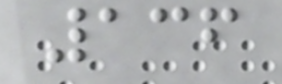136
